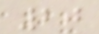20
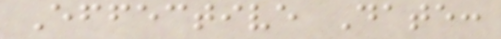Effective Date:
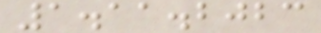1.11.2023
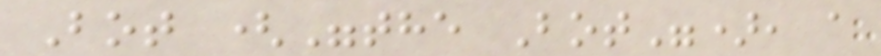Bot ("the Bot"), a
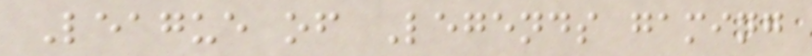League of Legends gaming
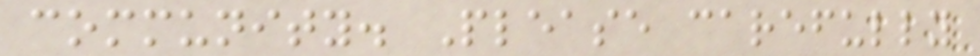community. Please carefully
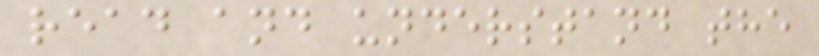read and understand the
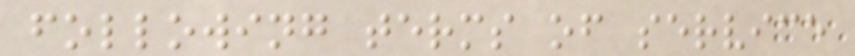following terms of service
